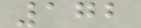172
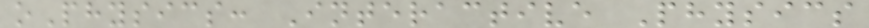oPhysics: Interactive Physics
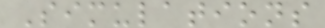Simulations
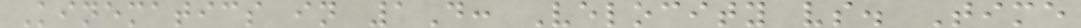Kinematics in 1D: Velocity vs. Time
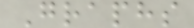Graphs
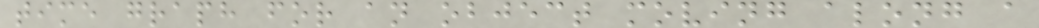time graph for an object moving along a
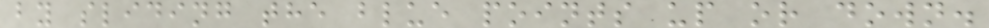by sliding the blue points up or down.
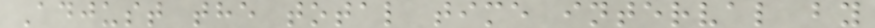Adjust the total time interval by
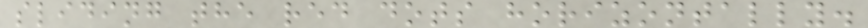sliding the red dots horizontally.
